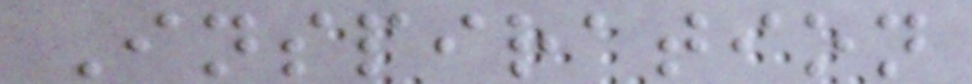Inspiration
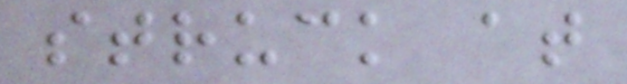struck at
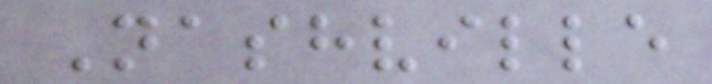Nashville
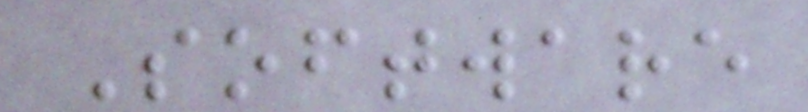Software
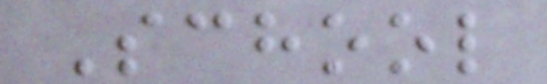School
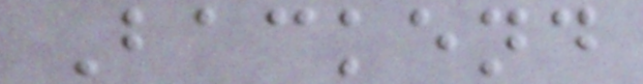Backend
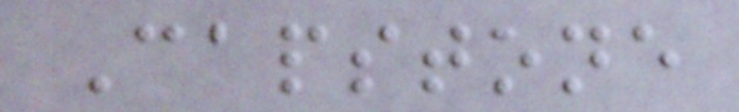Capstone
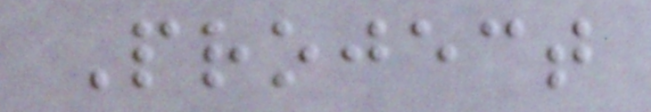Project
